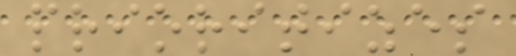prioritizes
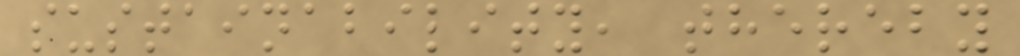sustainability, thereby
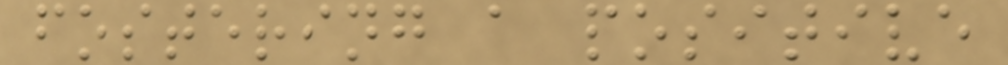fostering a positive
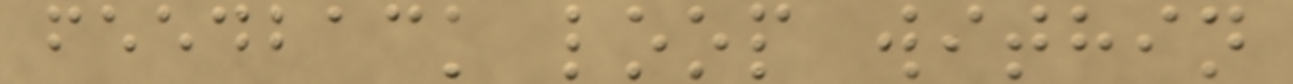feedback loop within
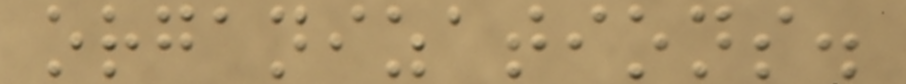organizations.
